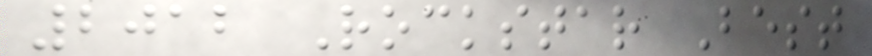2012 Rockstar Best
